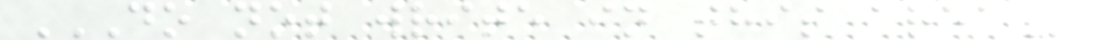DO NOT WRITE IN THIS AREA
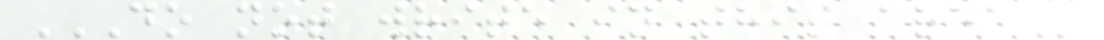DO NOT WRITE IN THIS AREA
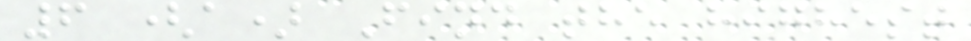6 (a) Find the highest
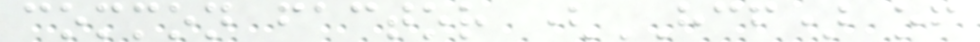common factor (HCF) of
